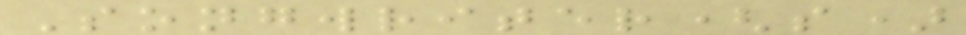Songwriter(s)
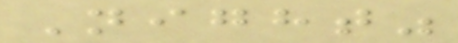Night"
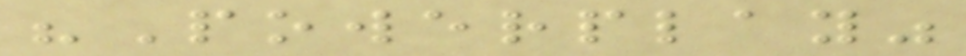"Powerplay"
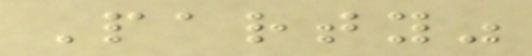Party"
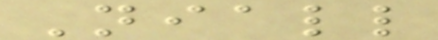Niall
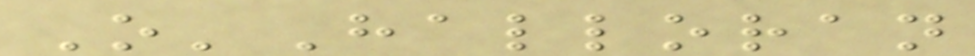O'Halloran
